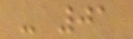- 01
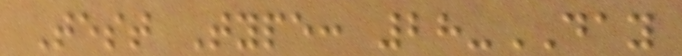Test Type: 28-DAY
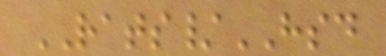RATS/HSD
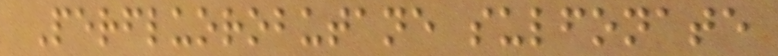Perfluorobutane sulfonate
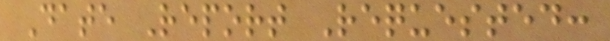Date Report Requested:
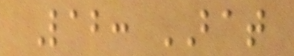Lab: BAT
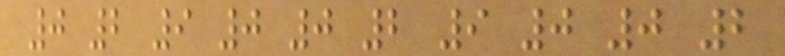0 2 9 0 0 2 9 0 0 2
